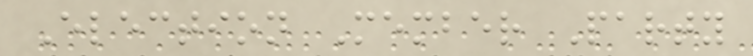Election Member Party
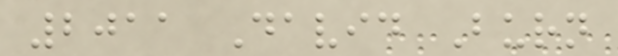2011 David Burn
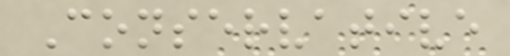Conservative
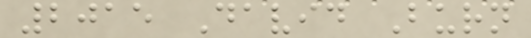2015 David Burn
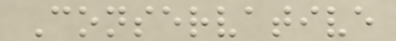Conservative
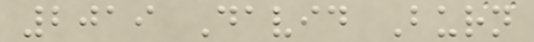2019 David Burn
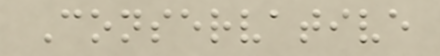Conservative
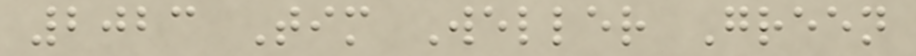2023 Tim Weller Green
